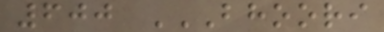600 BHOORI
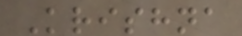Krishna
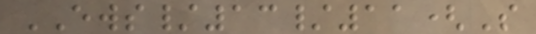EWS/13/11(S
